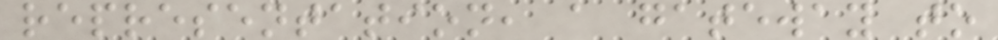representation, a gateway to
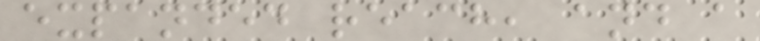expanded reach, and a
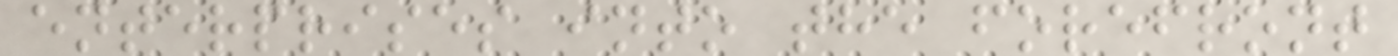enterprises into the forefront
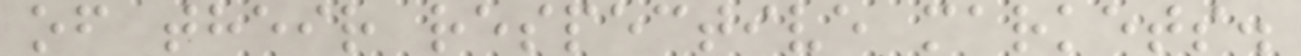of their respective markets.
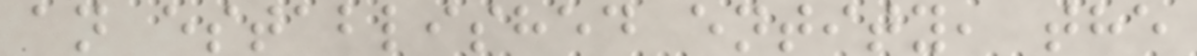an established entity, the
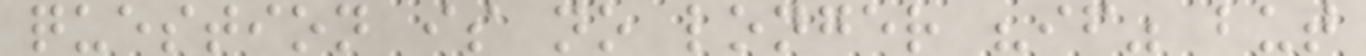question is no longer "if" but
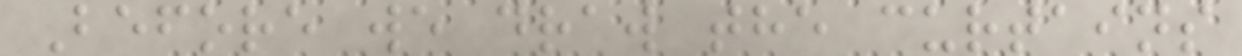Before we draw the curtains
